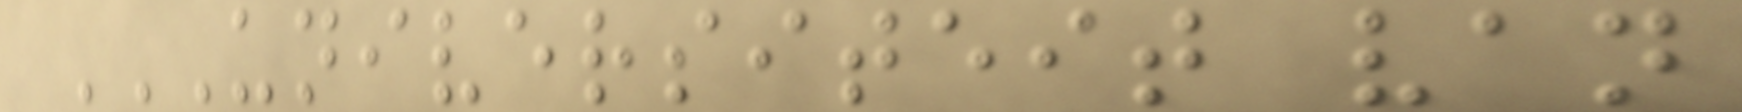UNIVERSITEIT VAN
